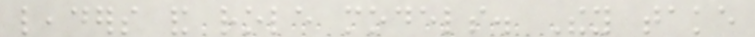leaders and role models. They take
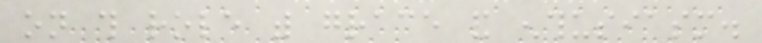on this role with grace and enthusiasm.
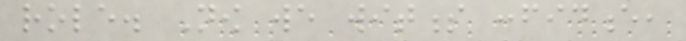role. Now we witness confidence,
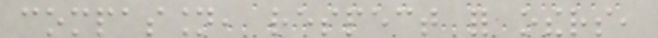compassion, respect for others,
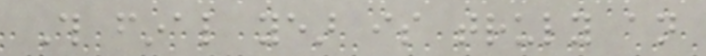This final year is truly an
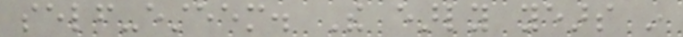self-esteem. The early years in
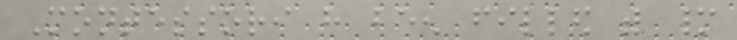Montessori have been filled with many
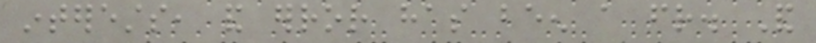interests, and error has been a friend. And
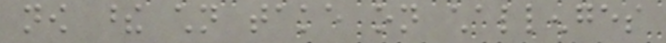now these children take on challenges
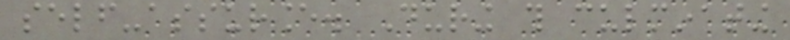self-assurance. During this culminating
